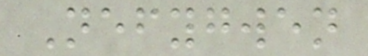Nefygwen
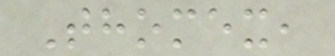Thomex,
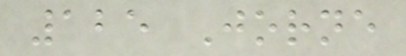125 Jorne
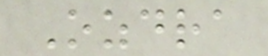Ozdra
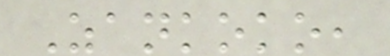Zankoko,
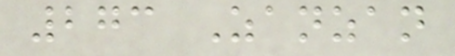273 Zanzan
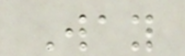Way
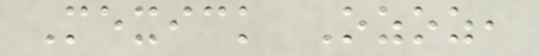Mexick Ozoz,
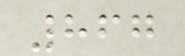867
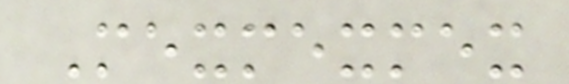Mexmexmex
